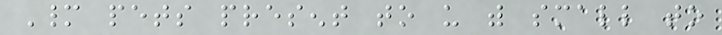Many pets present to us with small to
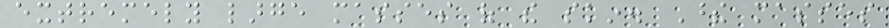extremely large masses of the skin. These masses
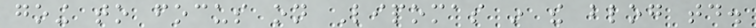going to focus on Lipomas in the blog today.
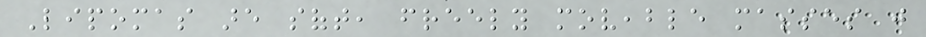Lipomas are soft, freely moveable masses just
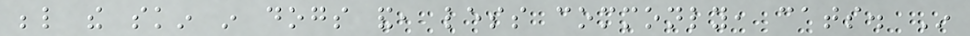below the skin in dogs and, less commonly, cats. In
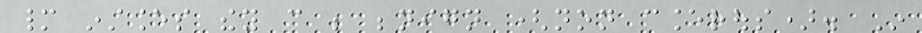many instances they can be benign (non cancerous). In
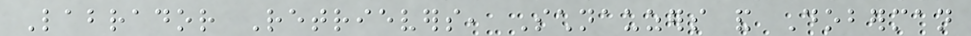Labrador Retrievers, Schnauzers and Doberman
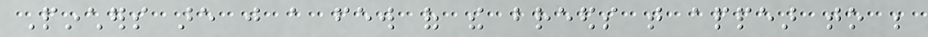Pinchers are just a few of the breeds that appear to be
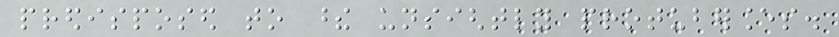predisposed to these unsightly protuberances.
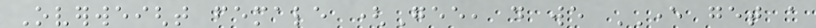Overweight female (Gee, do we EVER get a
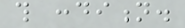this condition.
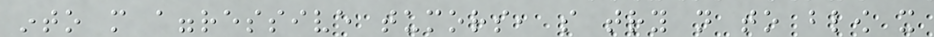into more aggressive tumors, so try not to blow it
